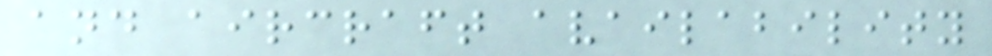and aircraft availability
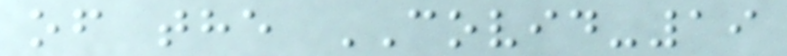of the COVID-19
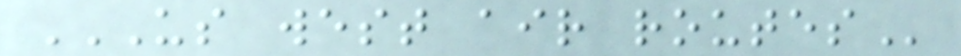US WEST AIR ROUTES
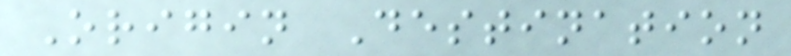Origin Destination
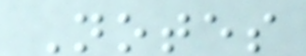Notes
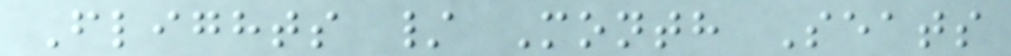Flights / Month Seats
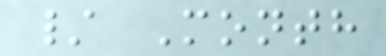/ Month
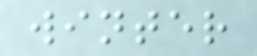winter
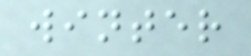winter
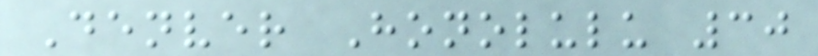Denver Honolulu 30
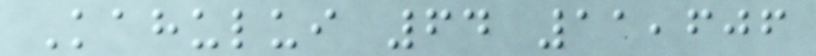Kahului 64 11,606
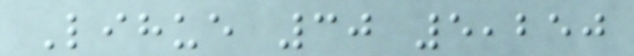Lihue 30 5,250
